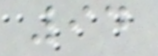94
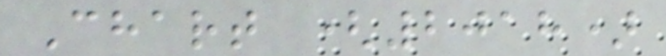Chart (2018)
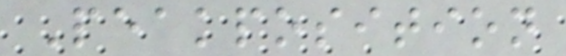Peakposition
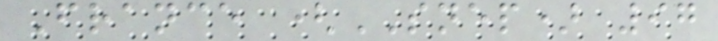France (SNEP) 97
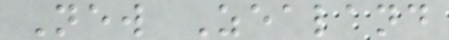New Zealand
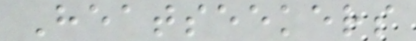Heatseekers
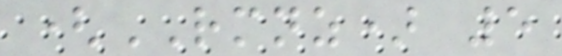(RMNZ) 5
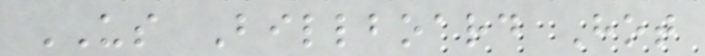US Billboard Hot
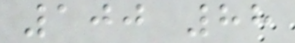100 88
